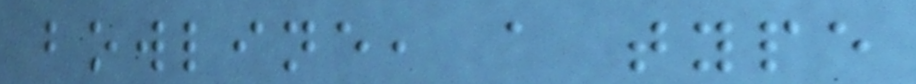bowline, a type
